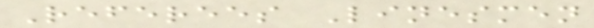Referees Linesmen
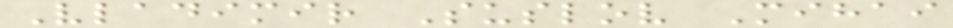Vladimir Suslov Mihai
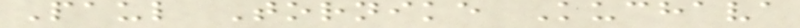Paul Tornike Kuchava
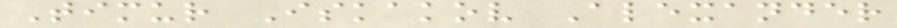Timur Iskakov Alexander
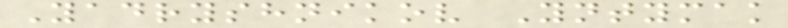Yadryshnikov Yntymak
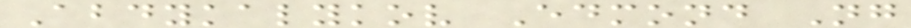Abdykalykov Edmond Ng
